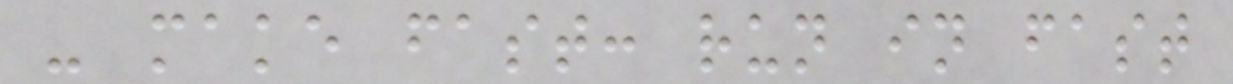- make fast: run in fast
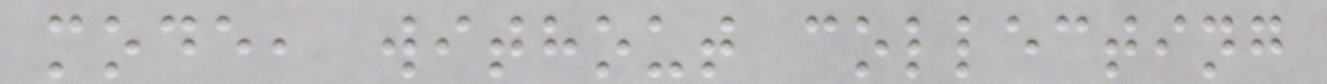mode, without collecting
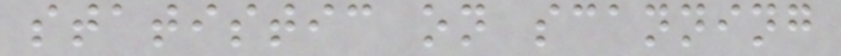statistic on scanning
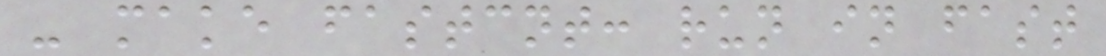- make fastcnt: run in fast
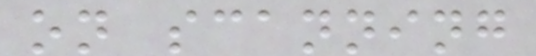on scanning
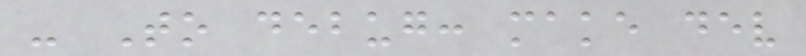- To debug: make dev
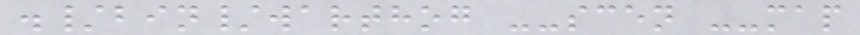./bin/warthog --scen --map
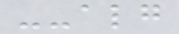--alg
